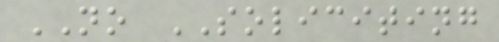NO SOLICITING
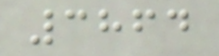3864
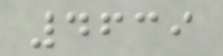4639
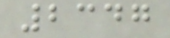2347
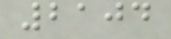2104
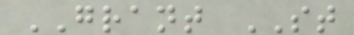GRANT ST
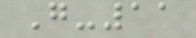G-11
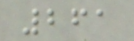261
